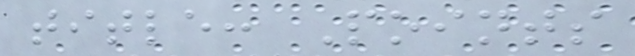title: Points
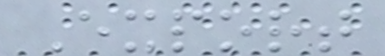Export
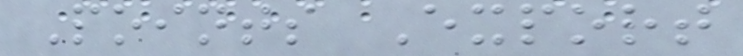Points Export
